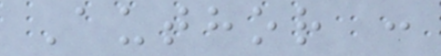Author :
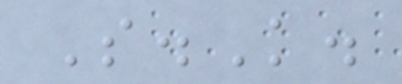S.K.
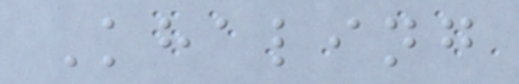Khaling
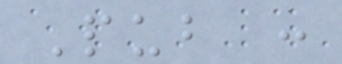Pub :
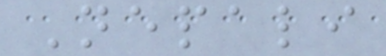Nepali
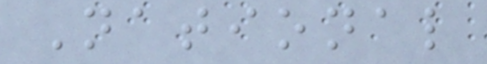National
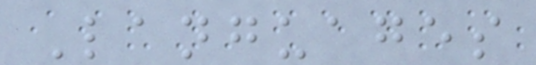Languages
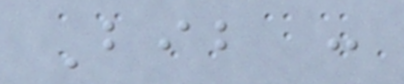Bib :
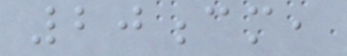20cm,
